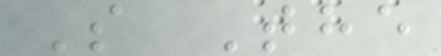S The
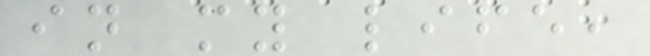in my life,
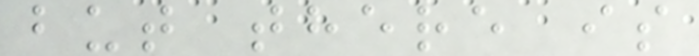but there is
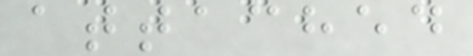attached
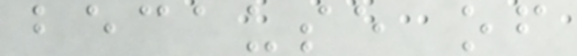because of
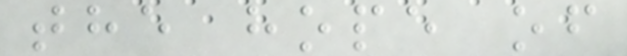the hope of
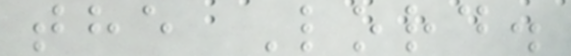the Lord.
